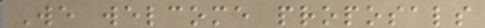We welcome proposals
